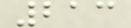213
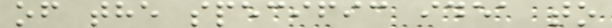of the specific idea to
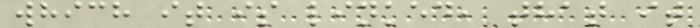which it is linked, that it
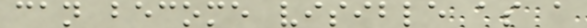can become visible as a
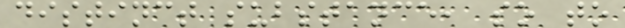distinct substance, so to
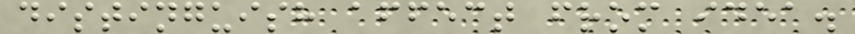distinguish affect from idea.
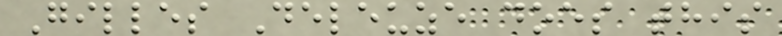Gilles Deleuze does this
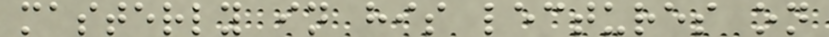masterly in his lectures on
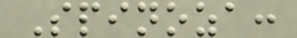Spinoza:
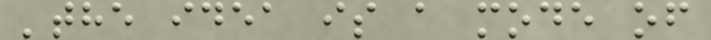'the idea is a mode of
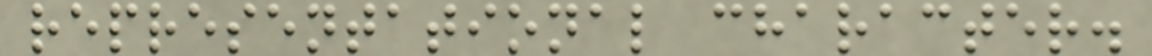representational character.
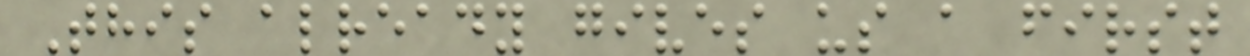This already gives us a first
